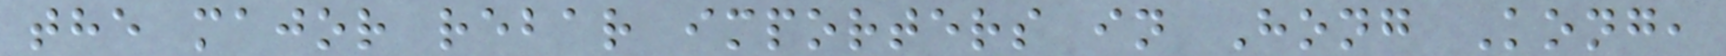the major rebar importers in Hong Kong,
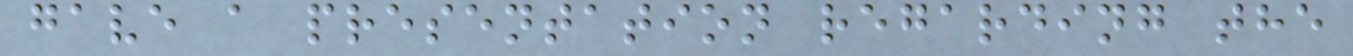gave a presentation regarding the
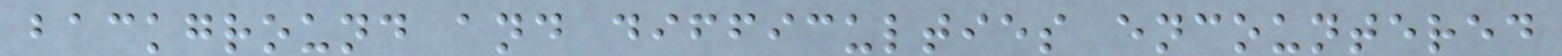background and difficulties encountered
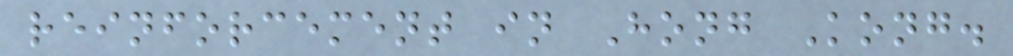reinforcement in Hong Kong.
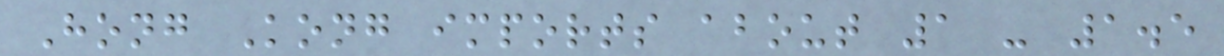Hong Kong imports about 1 - 1.5
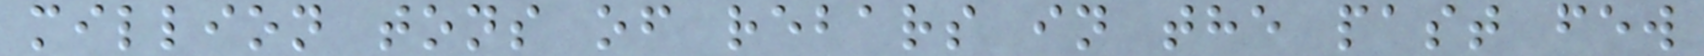million tons of rebars in the past few
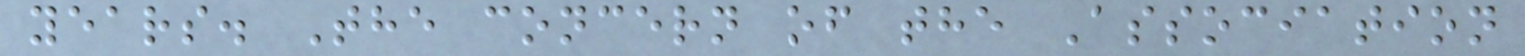years. The concern of the Association
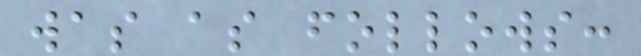was as follows:
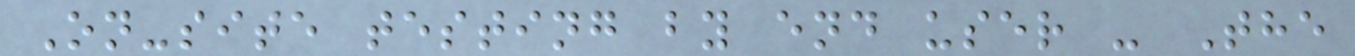On-site testing by end user - The
